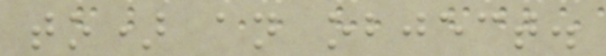to) an object.
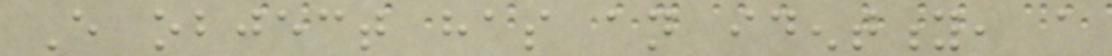Every object has an identity, a
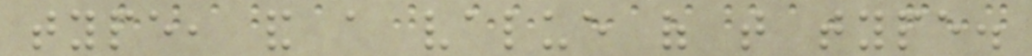type, and a value of that type.
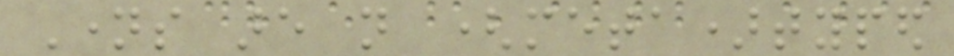Names are not (meta)typed
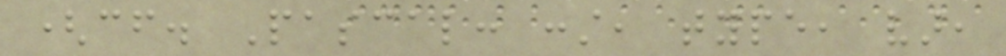(cf. Pascal: const, type, var,
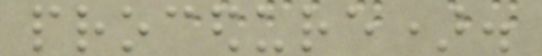procedure).
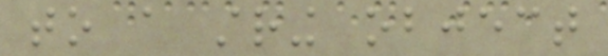to a string object
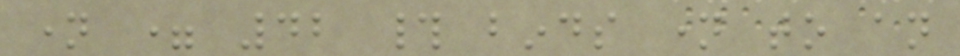name = 42 # binds name to an
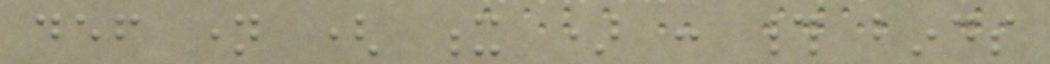def name ( x ) : # binds
